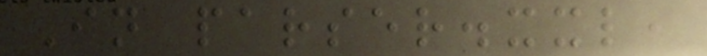In parser.xxl,
